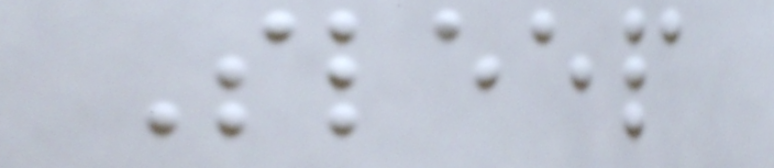Sleep
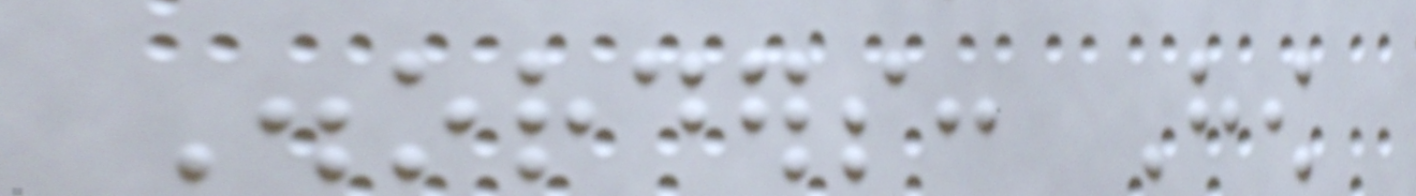Disorders: How
